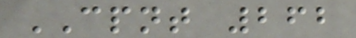CPNT 262
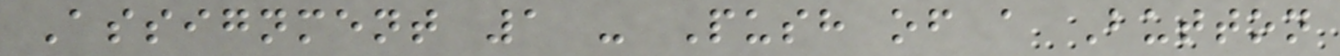Assignment 1 - Push of a Button
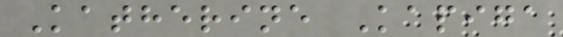Katherine Kapiga
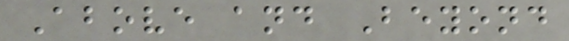Above and Beyond
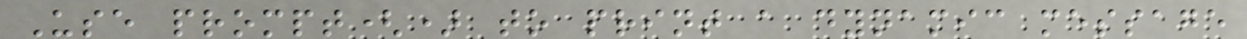Use prompt() to print a dynamic message
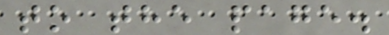to the page.
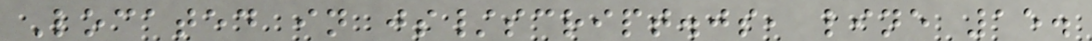Located in js/script.js, line 15.
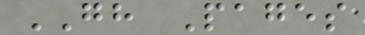GH Pages
